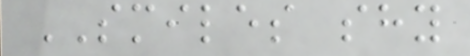SMILES shy
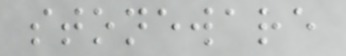stoneware
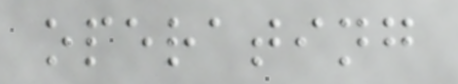operating
